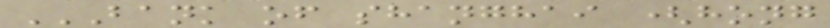BANK OF SHANGHAI (HONG
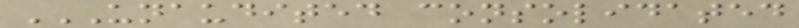UNAUDITED CONSOLIDATED
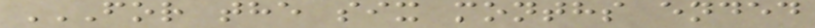FOR THE SIX MONTHS ENDED
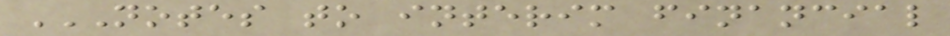NOTES TO INTERIM FINANCIAL
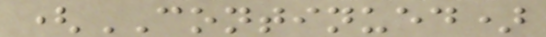(CONTINUED)
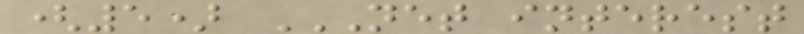(5) NET INTEREST
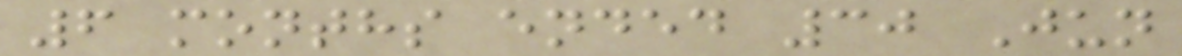6 months ended 30 Jun
